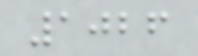1026
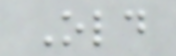Old
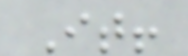It!
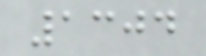1304
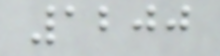1200
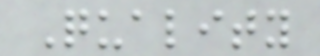Quality
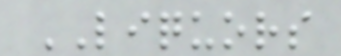LIQUORS
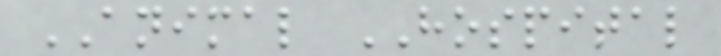ANIMAL HOSPITAL
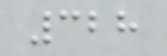328
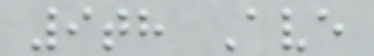9th Ave
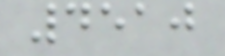4510
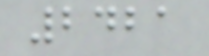2421
